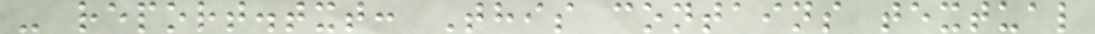- report.txt: This contains textual
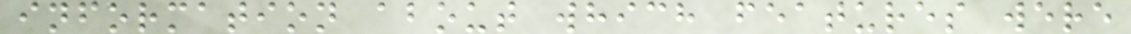information about which features were
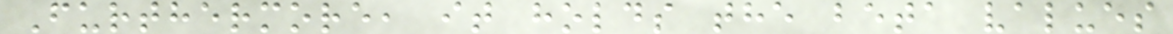Furthermore, it holds the beta values
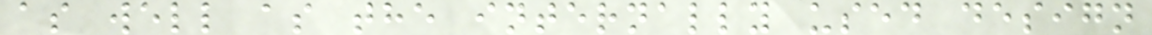as well as the internally used design
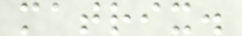matrix.
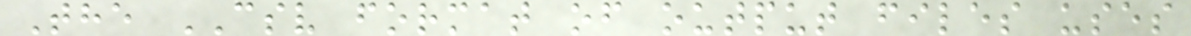The CSV format of output files uses
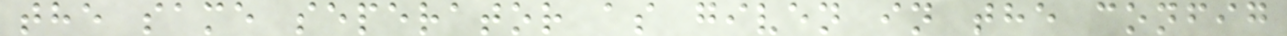the same seperator as given in the config
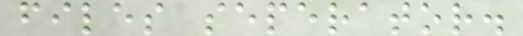files seperator.
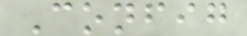Config
